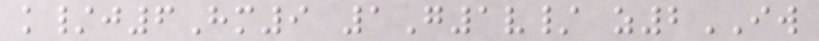k/j6Hm9 1G1v/ z2IW
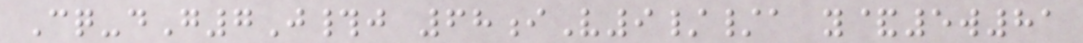Cq-dG7J#j 68iV9//a y&5w81
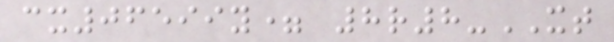cx06599y= 8r8-XT
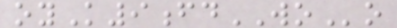oyK9fdWOo
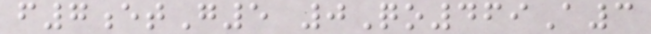f7etG5 0Qo469A3
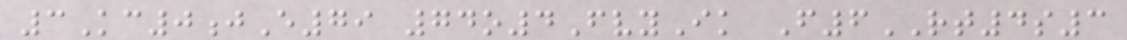3Kc0jE79 74o4FvyIk F6RT4s3
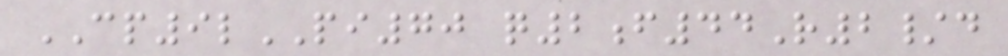CP9lPI70 q2f44R2/d
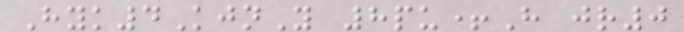Hyk4KjnY 8pu+H jr0
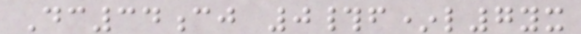Dc34cj 0#f*l7yx
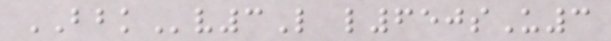BBKv3L l650sU3
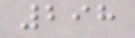298
